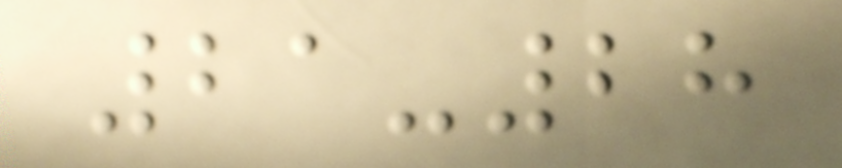21-28
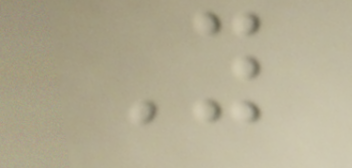Y
